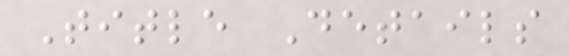Title Details
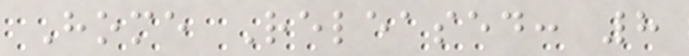Home Released: 8
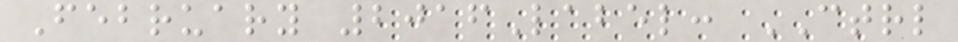February 2016Label: CTRL
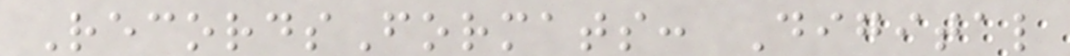RecordsFormats: Digital
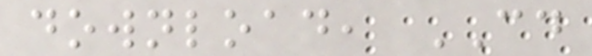download, CD
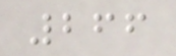266
